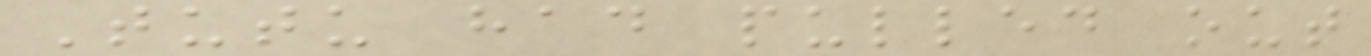Tutu had pulled out
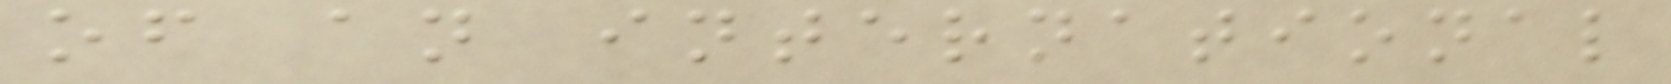of an international
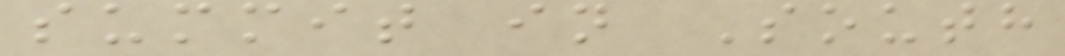summit in South
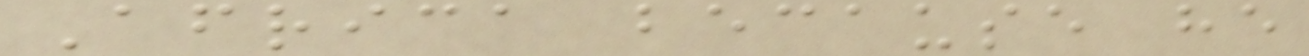Africa because he
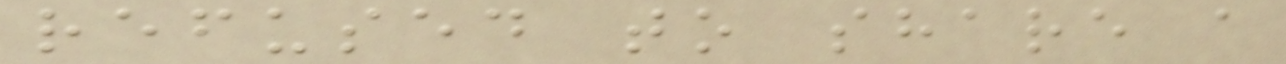refused to share a
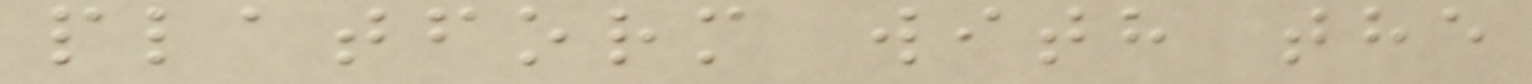platform with the
